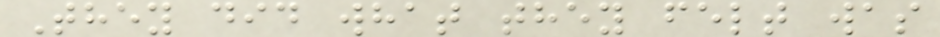They did what they felt was
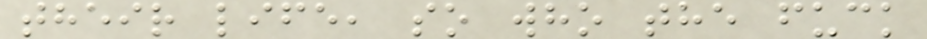their life, so who the fuck
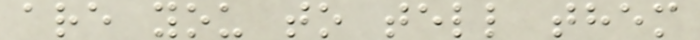are you to tell them
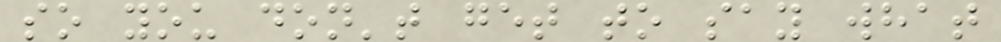so you don't get to say what
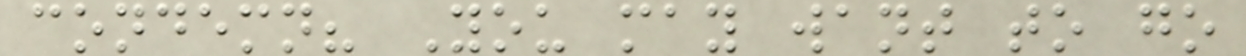condemn? You may want to go
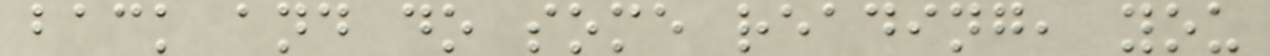back and do some reading, you
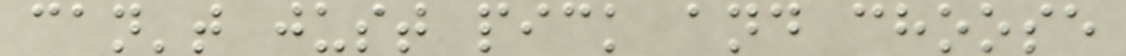can't just pick and choose
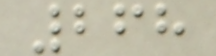268
